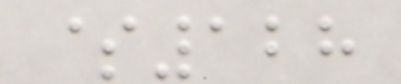$128
